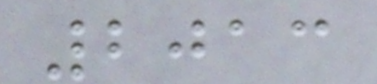2013
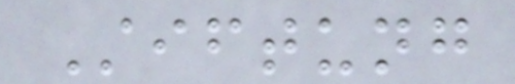Stiftung
